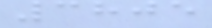3805
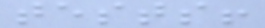tests!
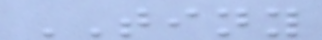TINY
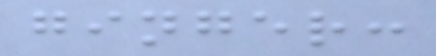ginger:
